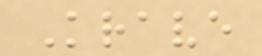Krave
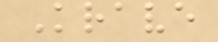Krave
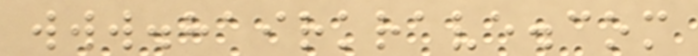www.hairkrave.com
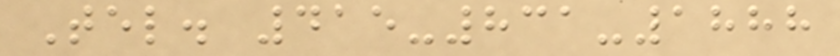Tel. 415-831-1888
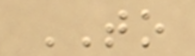TO
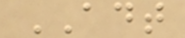ADT
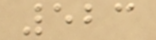523
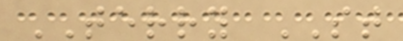TERRY ST
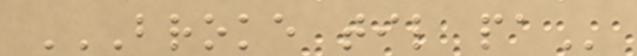BROKE TIL PA
